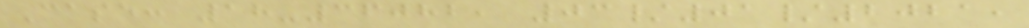Case: 18-36082, 03/01/2021,
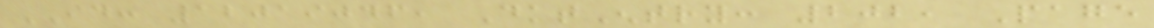ID: 12019046, DktEntry: 202, Page
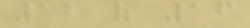12 of 16
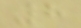8
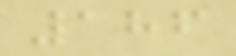186
